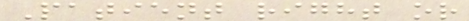Patient right or
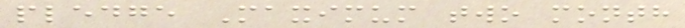pledge Maximum two month
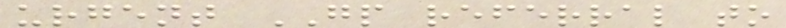urgent GP referral to
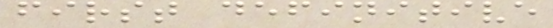first definitive
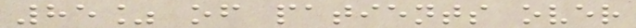85% of patients over
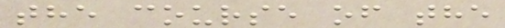the course of the
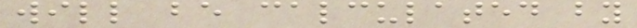will be calculated by
